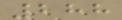288
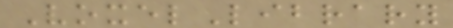VoxelLibrary
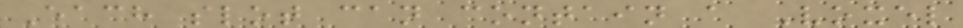Each slot can contain a Voxel
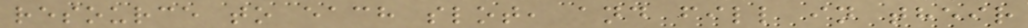resource to each slot, and fill in their
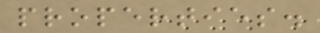properties.
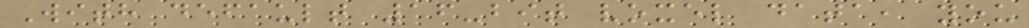With default 16-bit voxel data, you
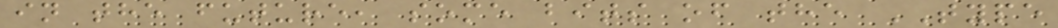in the future, some bits of the TYPE
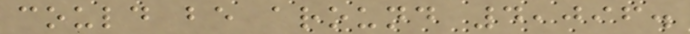could be around 4,096.
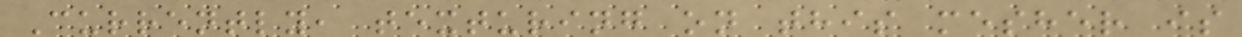Currently, texturing on this mesher is
